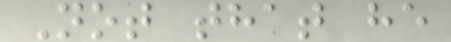Not that he
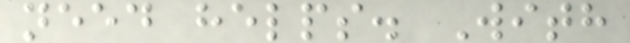need helps. With
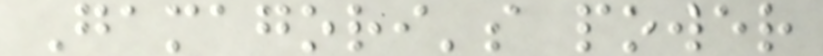Gamagori's power
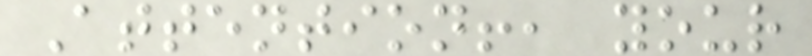Attention!, your
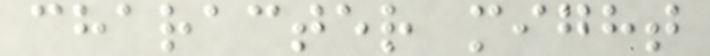character might
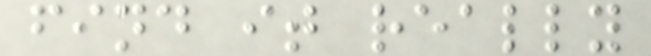find it really
